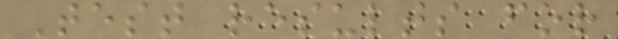Test results for
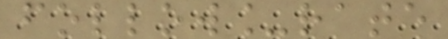follow_rate
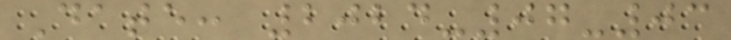Date: 2024-07-03
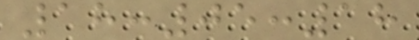18:05:18
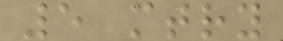5 mtry
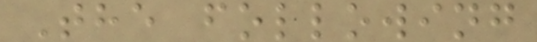The following
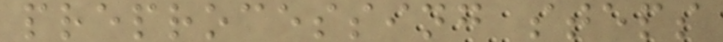preprocessing steps
